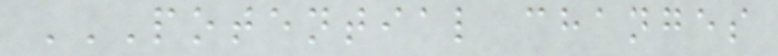POTENTIAL CHANGES
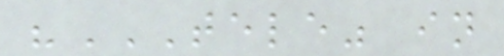"TELE" IN
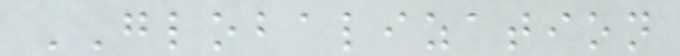GLOBALIZATION
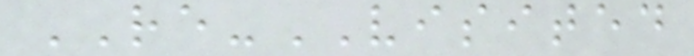RE-VISITED
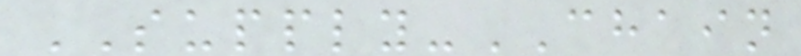SUPPLY-CHAIN
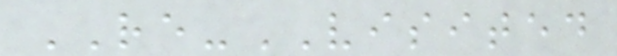RE-VISITED
